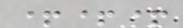+++
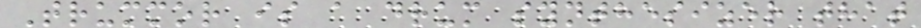Trummor is a drum synthesizer that
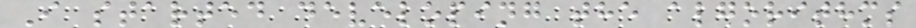I started developing the algorithms
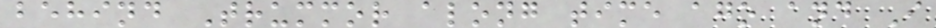behind Trummor along time ago and I
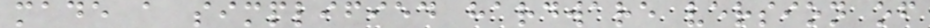made a simplified hardware version of
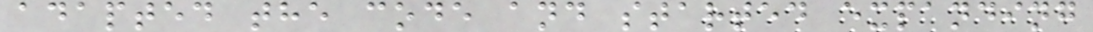adapted the code and started expanding
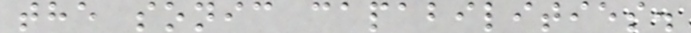the sonic capabilities.
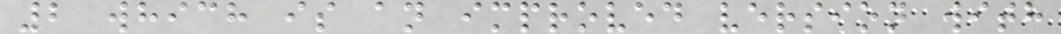2 which is an improved version with
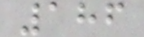186
